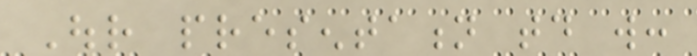Our presentation today will:
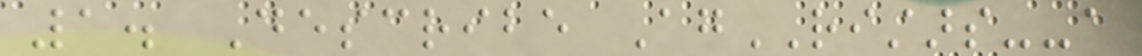1. Describe AgRISTARS--a
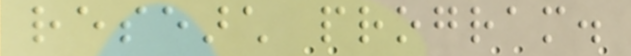research program.
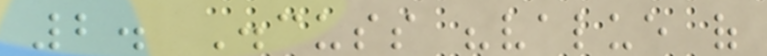2. Discuss "value of
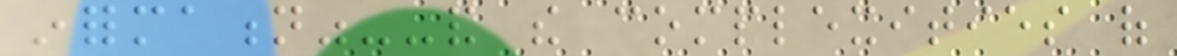information"--and the complexities of
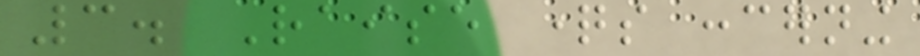3. Raise questions concerning
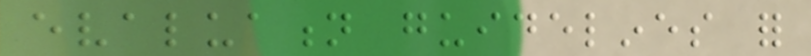evaluation guidelines for
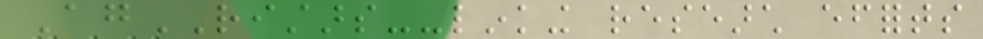AgRISTARS--linking research efforts
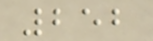252
